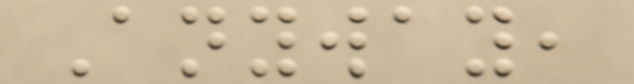Anyway,
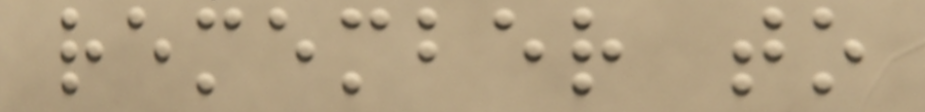remember to
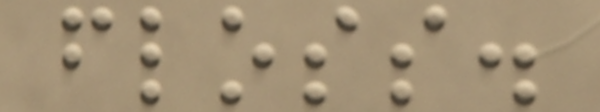floss.
